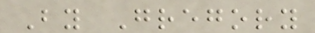By Gregory
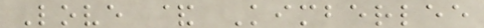Love & Kimberlee
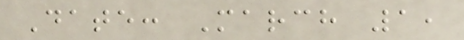Date: March 1,
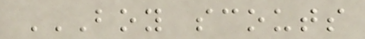BOY SCOUTS
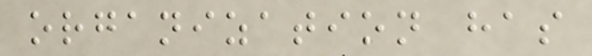organization has
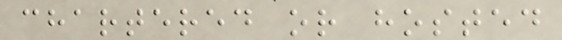chartered or hosted
